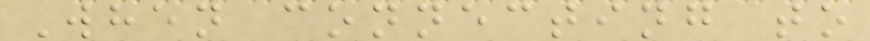When connecting to
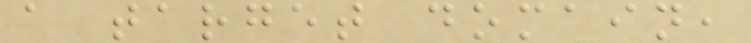a target domain,
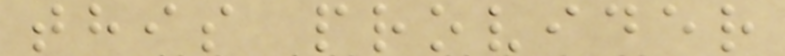this provider
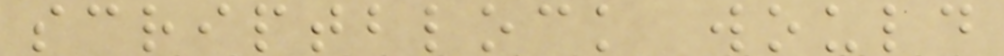scriptblock would
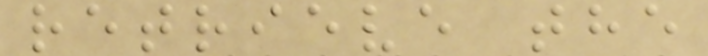retrieve the
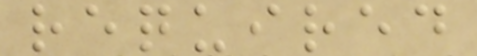required
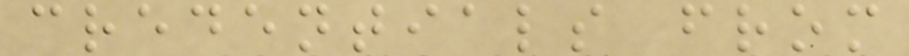credentials from
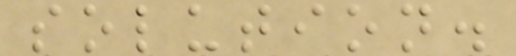solution.
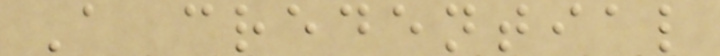A credential
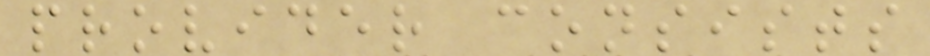provider consists
